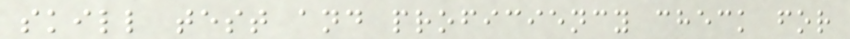skill test and proficiency check for
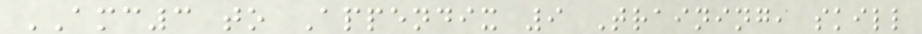AMC3 to Appendix 9 Training, skill
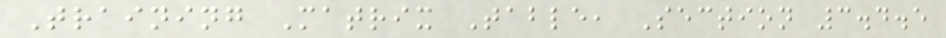Training Matrix Table, Section 3.4.5
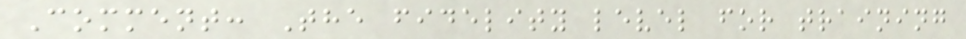Comment: The fidelity level for training
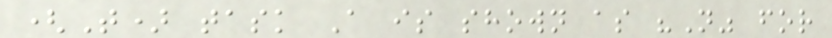(T) task A is shown as "N" for
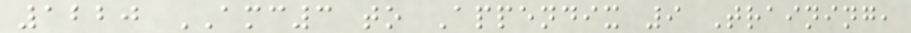1220 AMC3 to Appendix 9 Training,
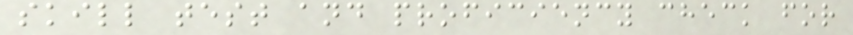skill test and proficiency check for
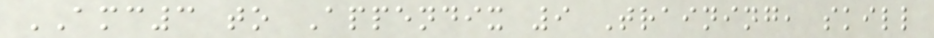AMC3 to Appendix 9 Training, skill
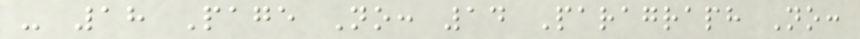- 18 Page No: 14 Paragraph No:
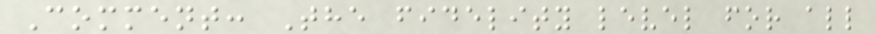Comment: The fidelity level for all
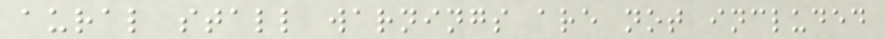aural stall warnings are not included
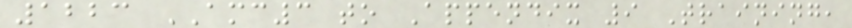1223 AMC3 to Appendix 9 Training,
